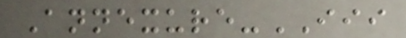Annexure-III
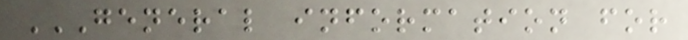GENERAL INFORMATION FOR
